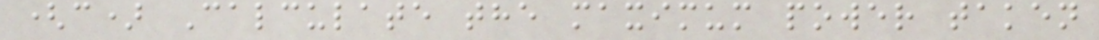(c) Calculate the maximum power taken
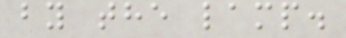by the lamp.
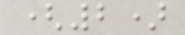(2)
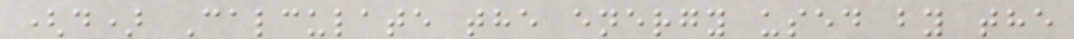(d) Calculate the energy used by the
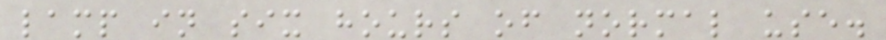lamp in six hours of normal use.
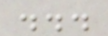...
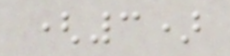(3)
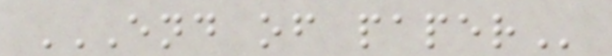END OF PAPER
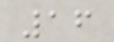16
